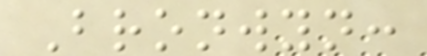Bronwyn:
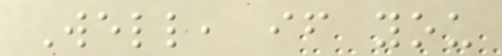Well, if you
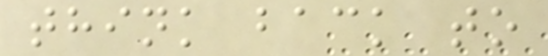think back to
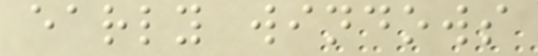early windows
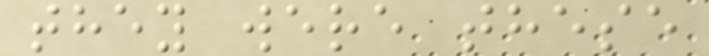they were these
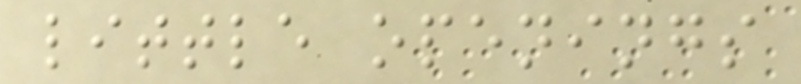little openings
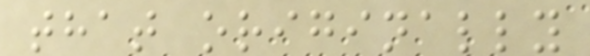that originally
